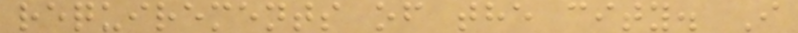requirements of the city. I
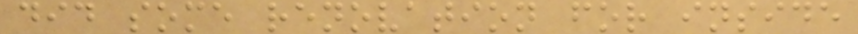did some renovation for inside
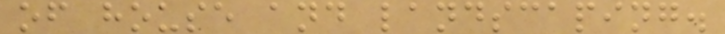of house and landscaping.
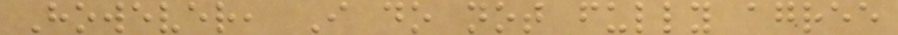However, I do not fully agree
